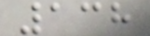138
